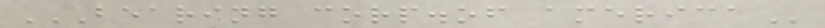BEARING CORP.OF AMERICA
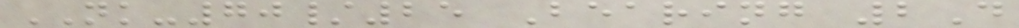NK-70/25 Bearing 2D
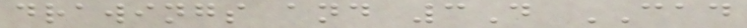drawings and 3D CAD
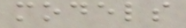models
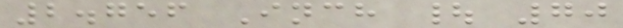2.756 Inch | 70
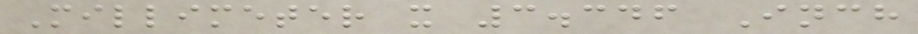Millimeter x 3.346 Inch
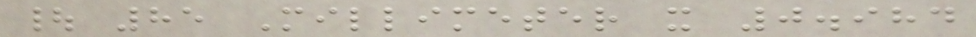| 85 Millimeter x 0.984
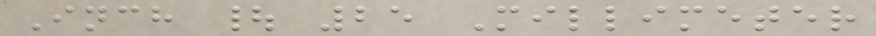Inch | 25 Millimeter
